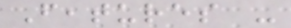Features -
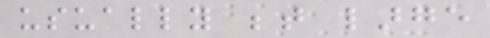usually between large
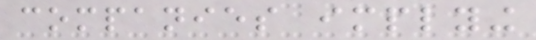companies implying
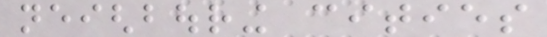neighbouring cities
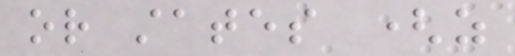or states (as
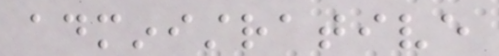administrative
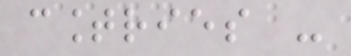countries -
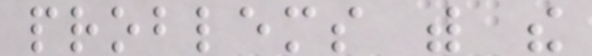problems with the
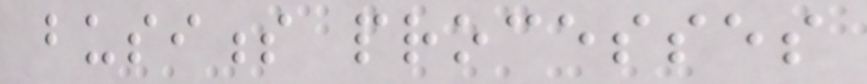business processes
